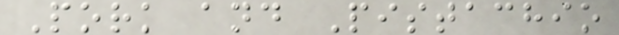Pork and Pistachio
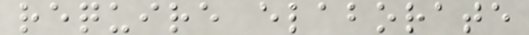require elaborate
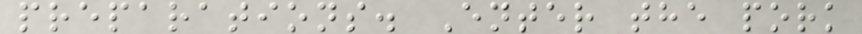preparations. Enter the pork
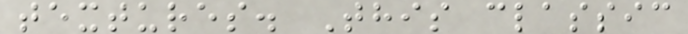textures. This classic
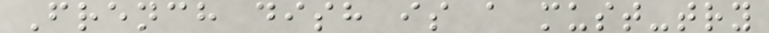French dish is a must-try
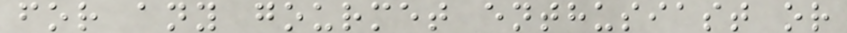for any gourmet enthusiast or
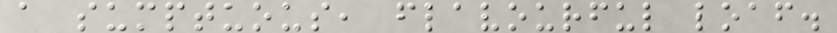a sumptuous, flavourful loaf.
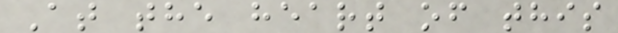At the heart of this
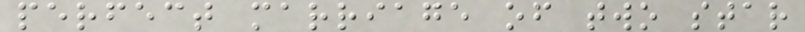perfect marriage of two star
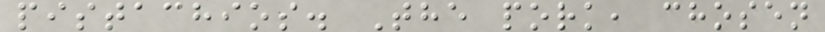pistachios. The pork, chosen
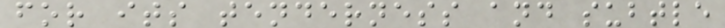for its tenderness and subtle
